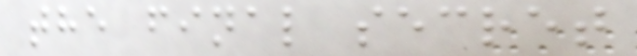the final secret
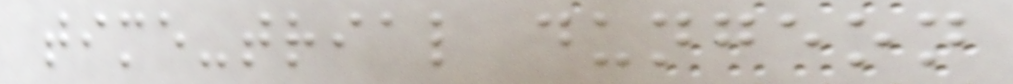time-trial dungeon
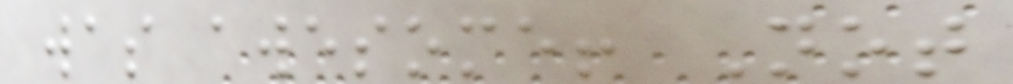was awesome! Not
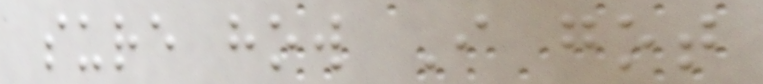sure how I got
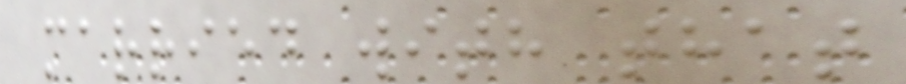married with that
